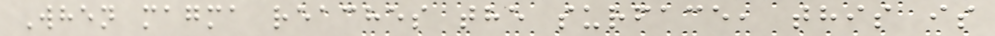When magma reaches the surface, this is
